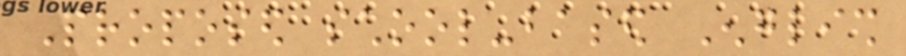Proposed school-based English
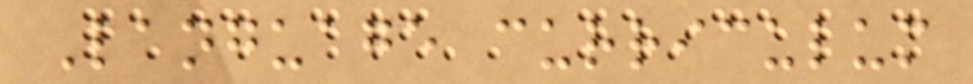Language curriculum
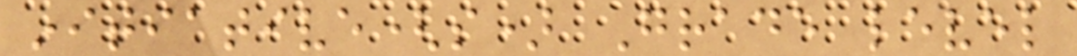initiative(s) Grade level
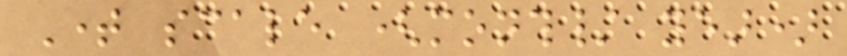Time scale (month/ year)
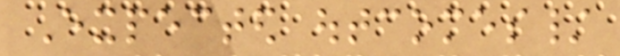Expected outcomes/
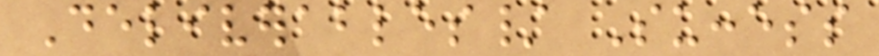Deliverables/ Success
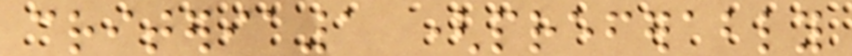criteria1 (preferably
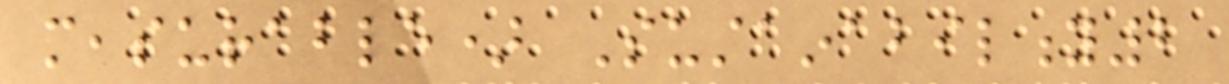measurable) Sustainability2
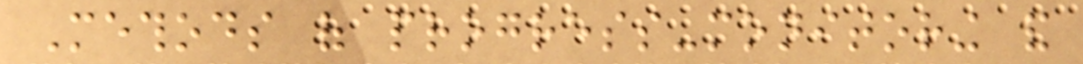Methods of progress-monitoring and
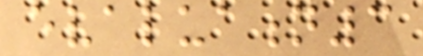evaluation3
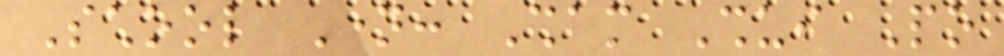School Name: Sham Shui Po
